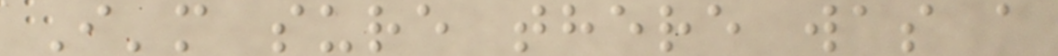I'm sure there was a
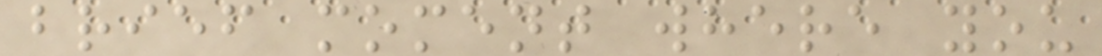brief moment where you
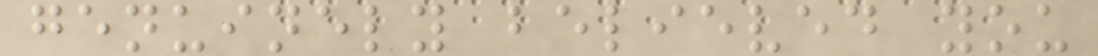genuinely believed you
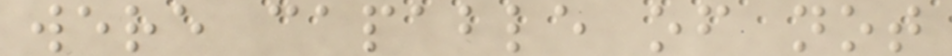were capable of not
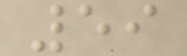59
